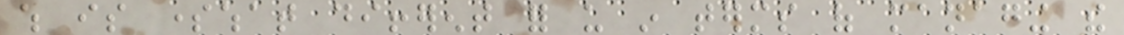which is somewhat different for us in terms of managing the
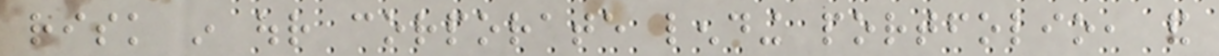risk in our corporate lending portfolio, and
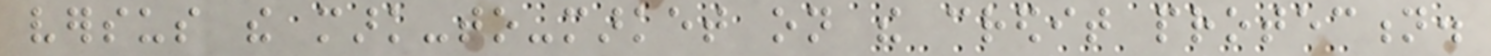versus the mark-to-market on the credit protection.
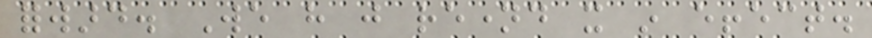forward. We have just renamed it in effect.
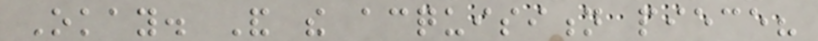Okay. And the acquisition piece?
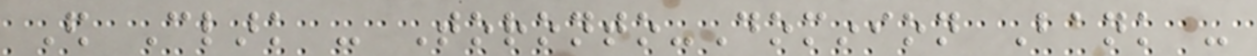Ed Clark - Toronto-Dominion Bank -
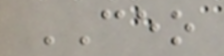CEO
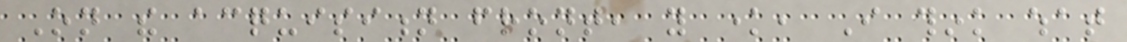On the acquisition front, you know, I think what
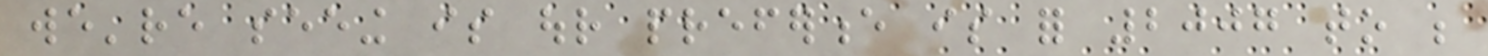we're seeing is our preference is for 2007 to be
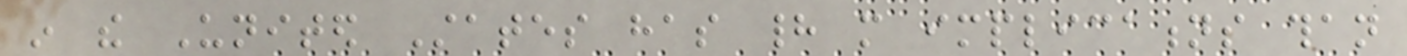in the United States has had more implications than
